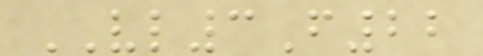VL3F22
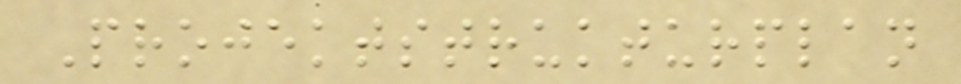Projektstrukturplan
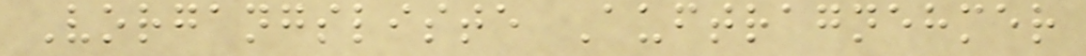Vorgangsliste Auftragnehmer
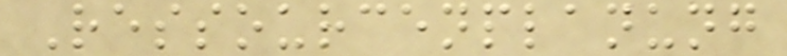Ressourcenplanung
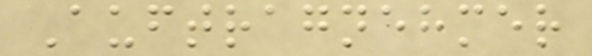Auftragnehmer
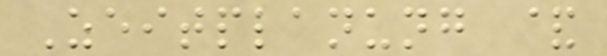Zeitplanung &
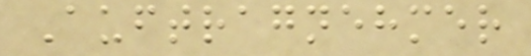Auftragnehmer
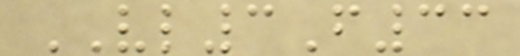VL3F33
